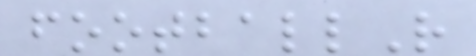footballR
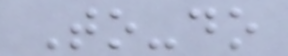To-do
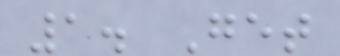1. Get
